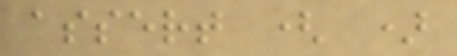assert ( )
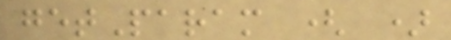getParam ( )
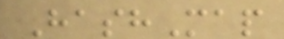HashMap
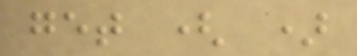get ( )
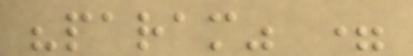"param" =
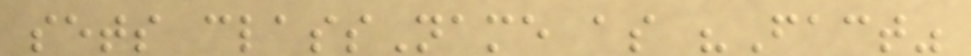sets className as "Fact"
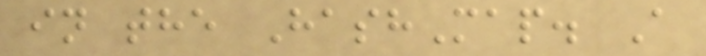in the HashMap. A
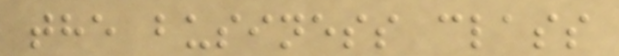the business class
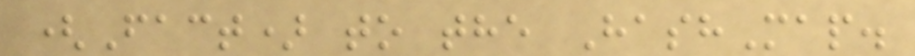(Fact) to the HashMap.
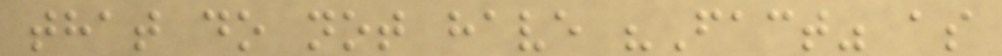that do not have "Fact" as
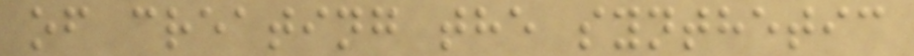of creating the synthetic
